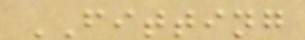FITTING
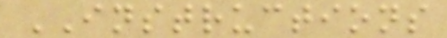INSTRUCTIONS
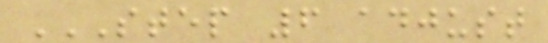STEP 6 ADJUST
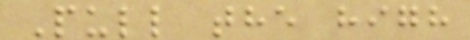Pull the high
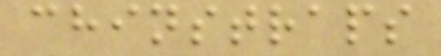chinstraps
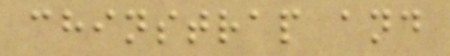chinstrap and
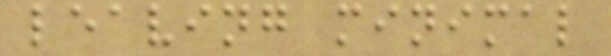leaving minimal
